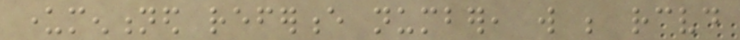undermentioned reference number, will be received
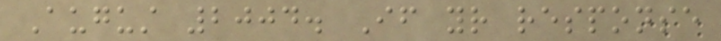August 2004. If your response
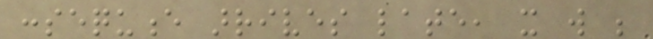consequence arrives late, it will be
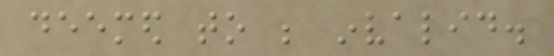deemed to be invalid.
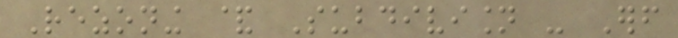Rezoning & Subdivision - Erf
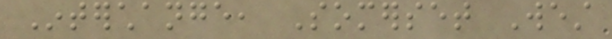Interchange, Somerset West
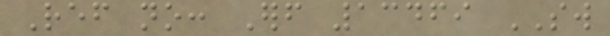Ref no: Erf 13469 SW
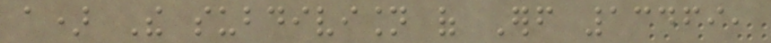a) The subdivision of Erf 13469,
